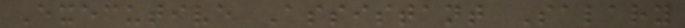Executive Assistant Salary
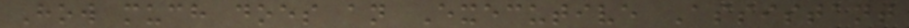How much does an Executive Assistant
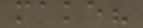make?
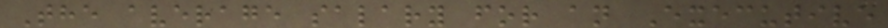The average salary for an Executive
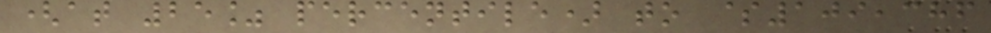(at 25% percentile) to $109,386
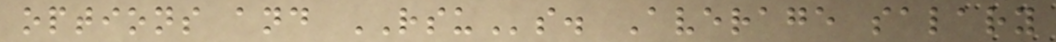options and RSUs. Average salary
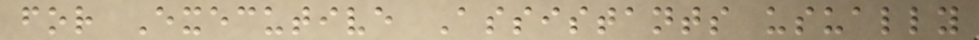for Executive Assistants usually
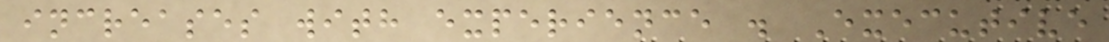increases with experience . Executive
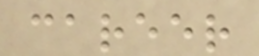career
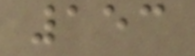153
